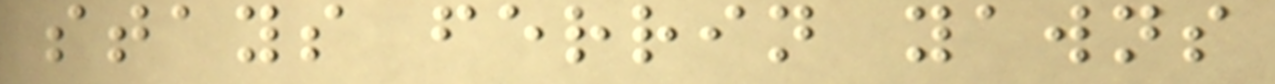stays ferrin yawns
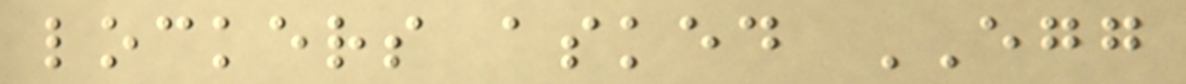lockers asked EGG
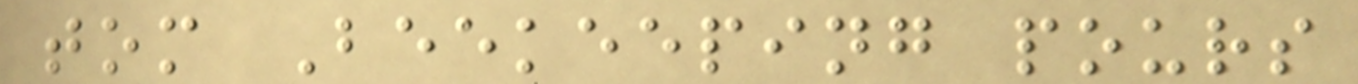tom Beekeeping pours
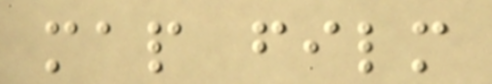map film
